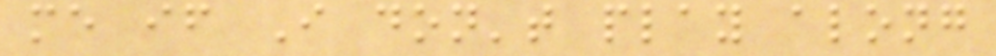me if I don't play along
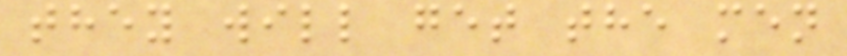they will get the men
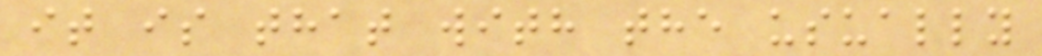it is that with the usually
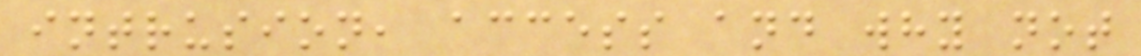intrusion, access and why not
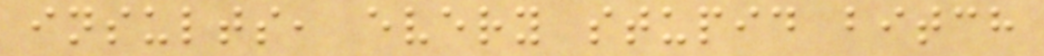insults, every stupid bitch
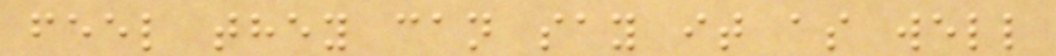feel they can say it as well
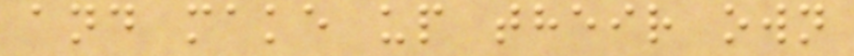and make up their own
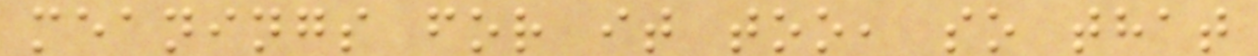meanings for it too, so that
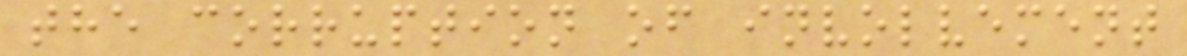the corruption of involvement
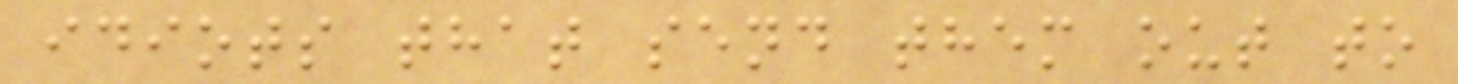idiots that send them out to
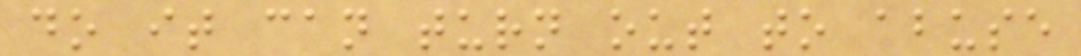do it can turn out to abuse
